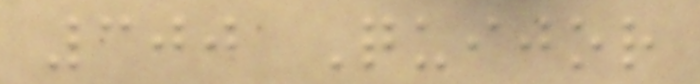300 Quijor
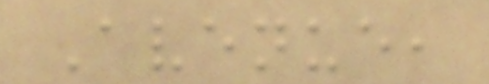Avenue,
